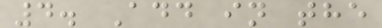4. Add in the
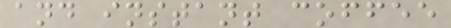and instant coffee
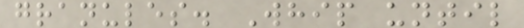granules. Whip until
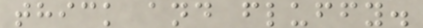thick and fluffy.
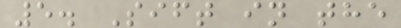5. Sift in the
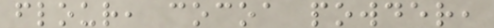flour, cocoa powder,
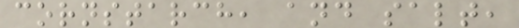cornstarch, and salt,
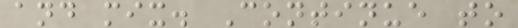and mix. Continue to
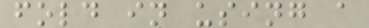fold in using a
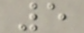5
